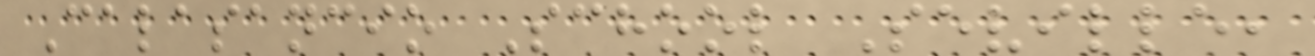Calasancio School Seville,
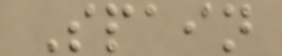Spain
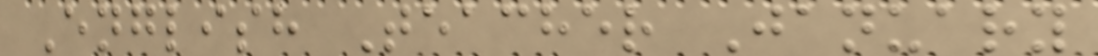English Teacher January
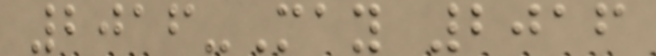2016-May 2016
